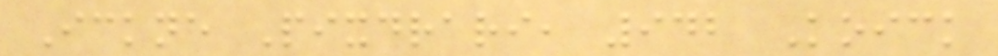Ickne Pixdrari, 942 Koick
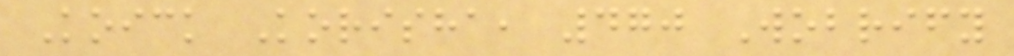Koick Korisha, 470 Wobrify
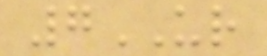7UR
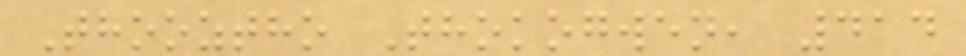Thooztho Thokogwen, 414
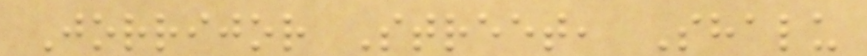Jorrijor Street, Shalu
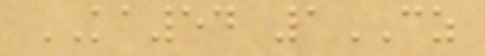KA54 1CZ
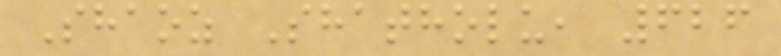Shaoz Shatholu, 626
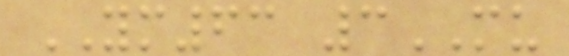YM63 3MU
